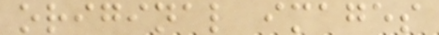original images
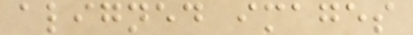aligned images
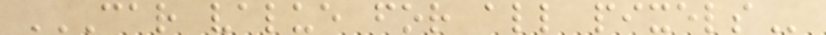CAR VALUE FOR ALL PIXELS
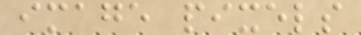image pixels
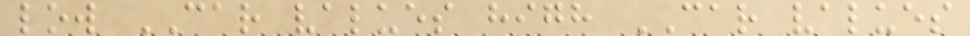low CAR values high CAR values
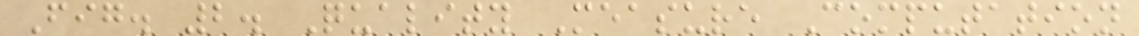Fig. 2. Quality Measure Computation
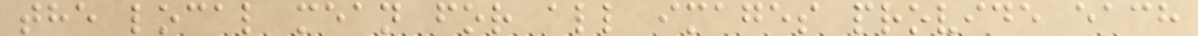the local mean for all images provide each
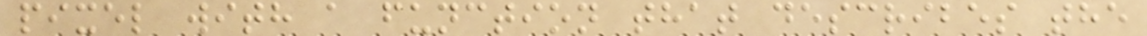pixel with a function that describes the
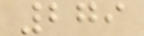279
